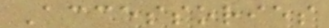Accessories
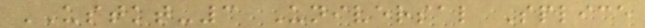USTKT-3 Universal Splice
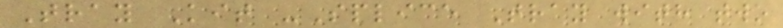Tray Kit -Splice Tray with two
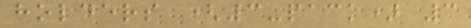holders (3-pack) 3
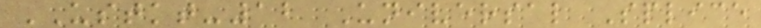USTKT-12 Universal Splice
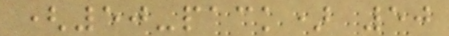(50-pack) 50
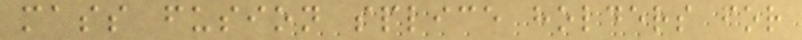mass fusion splice holders for
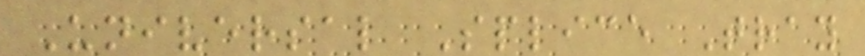Universal Splice Tray
